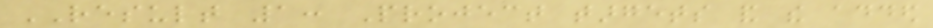RESULT 1: Project targets and the added
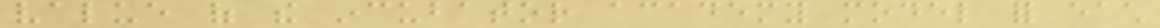value of the incubator academy model for each
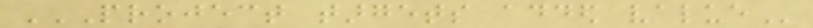PROJECT TARGETS ADDED VALUE
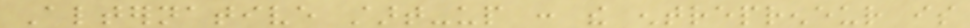Alternative start-up : the entrepreneur is
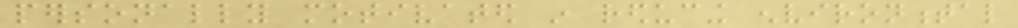personally motivated in reducing environmental
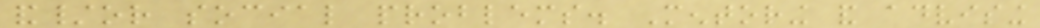and/or social problems. Mentoring and advising
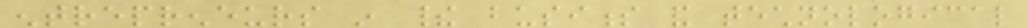entrepreneurs in their business and technological
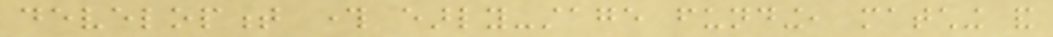development through early-stage funding, matching and
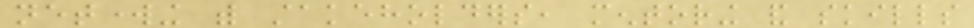networking with stakeholders, mentoring and skills
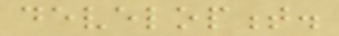development.
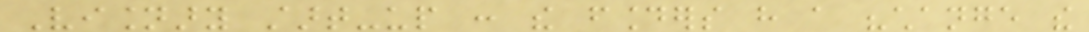Visionary start-up : the founders have a "change the
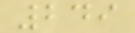249
